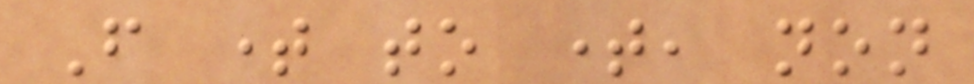From time to time, non
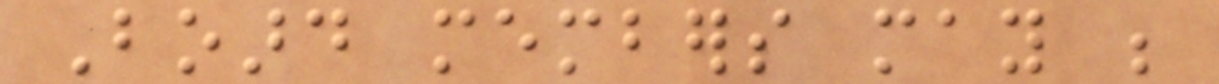Board members may be
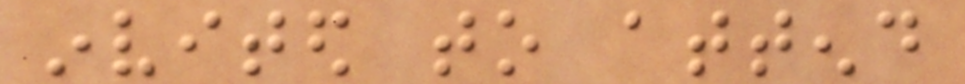invited to attend
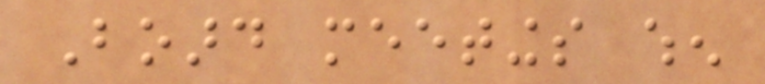Board meetings when
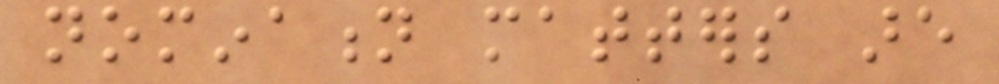nomination matters are
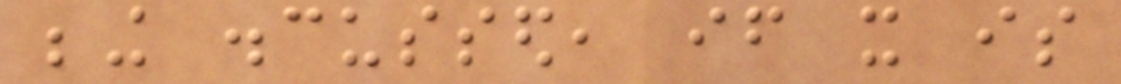being discussed, if it is
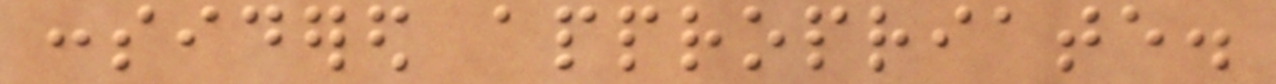considered appropriate.
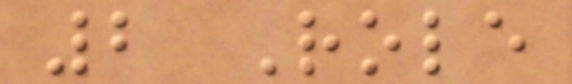2 Role
